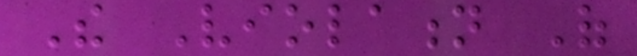The Violation Of
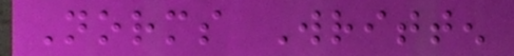Norms Written
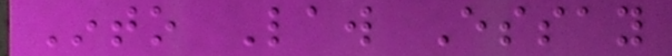Into Law Essay
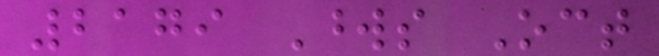2179 Words Oct
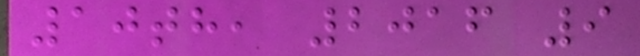10th, 2016 9
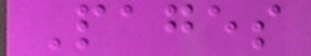Pages
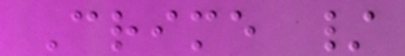Crime /
